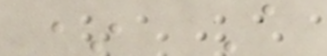* A
